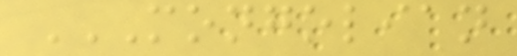MONGOLIAN
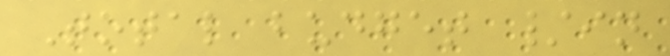Total budget /in
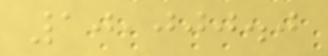10,000.0
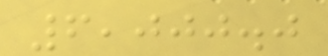6,000.0
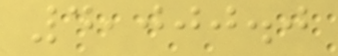4,000.0
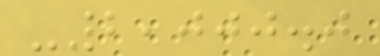-2,000.0
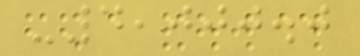-4,000.0
